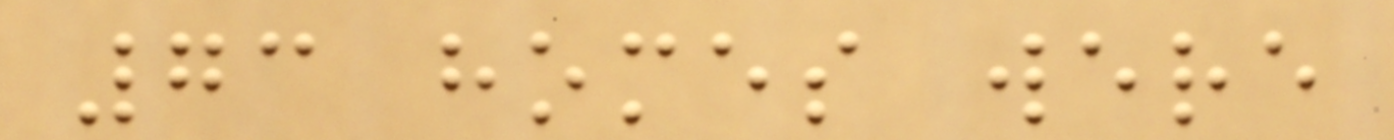73 homes were
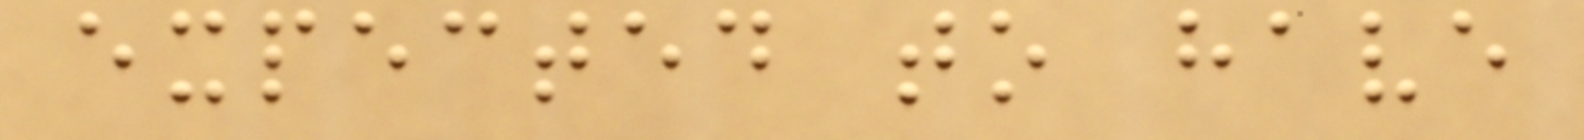expected to have
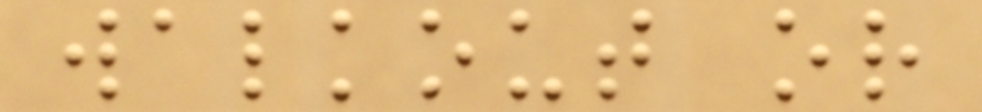walkout or
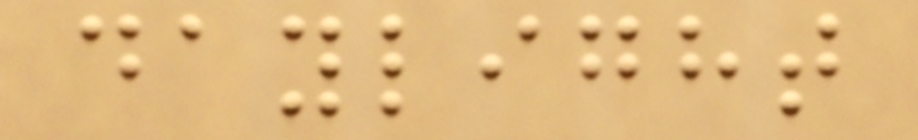daylight
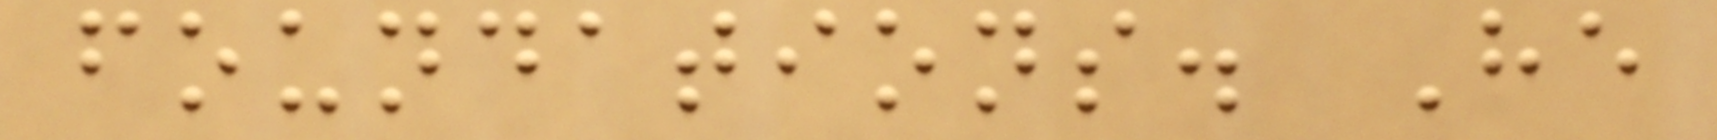foundations. He
